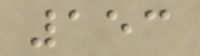153
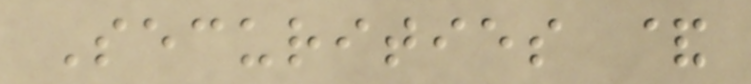Securities &
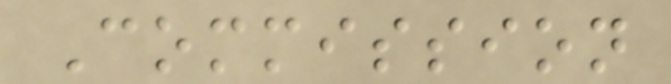Commission
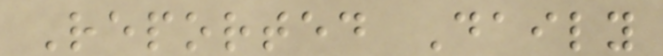Reported Daily
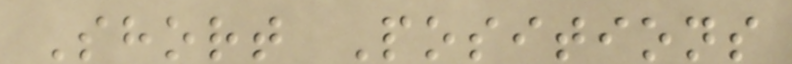Short Positions
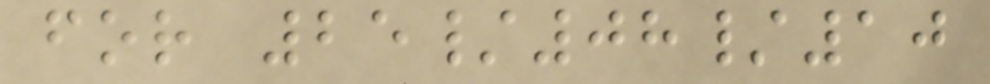for 25/08/10
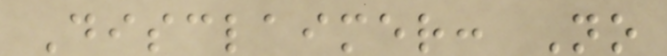Disclaimer: No
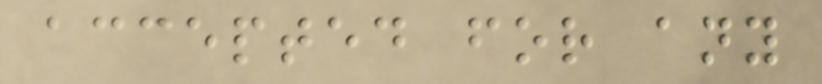accepted for any
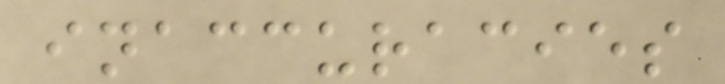inaccuracies
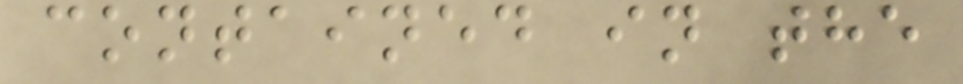contained in the
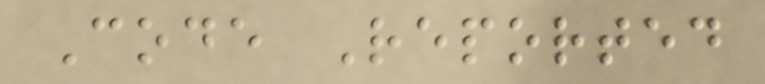Code Reported
